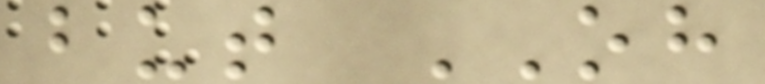but OH
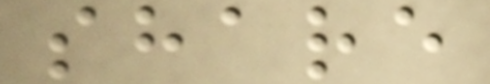share
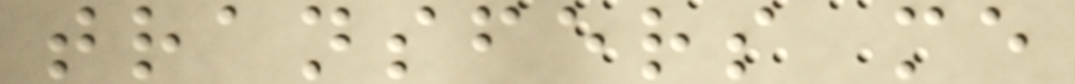transfers me
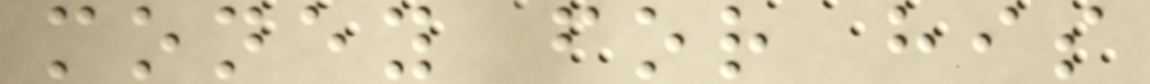money for his
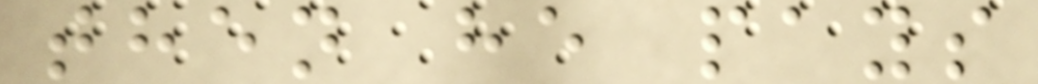then he pays
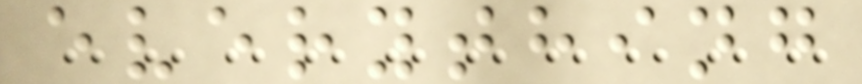everything
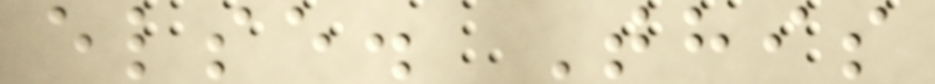else. This
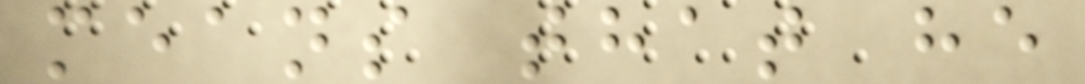means that he
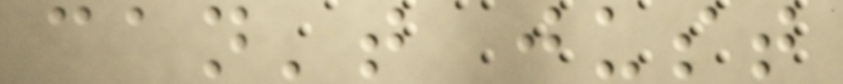can't just
